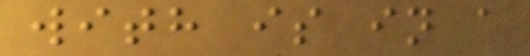with is in a
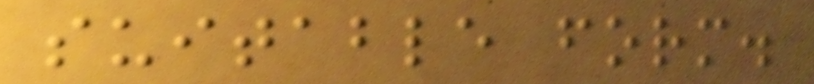suitable form.
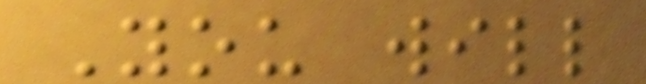You will
